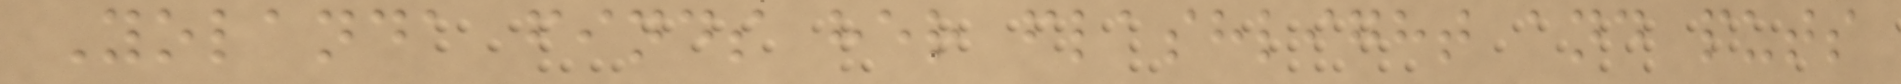Yolanda finds her flashlight and puts
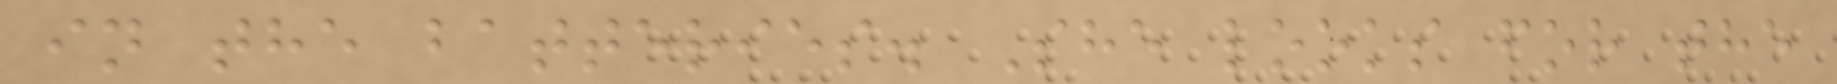in the batteries. She looks for the
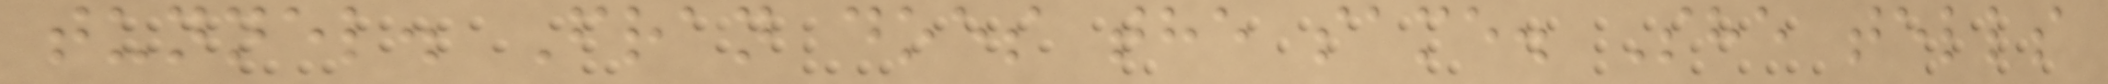tunnel. Fran does the same. She tells
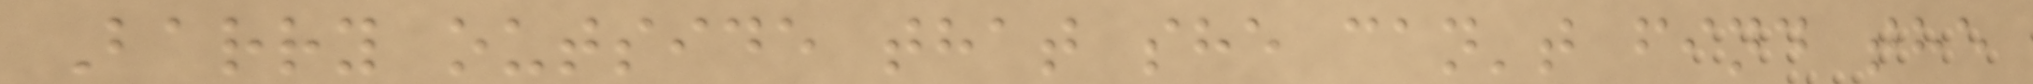Barry outside that she can't find the
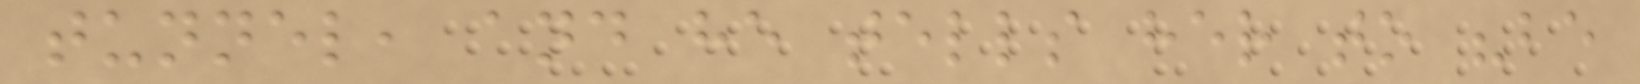tunnel, and he tells her to "be
